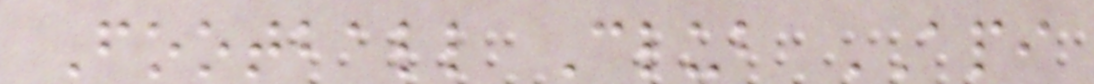Football Club API
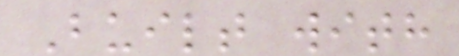Built with
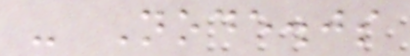- Node.js
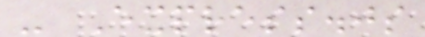- Express.js
